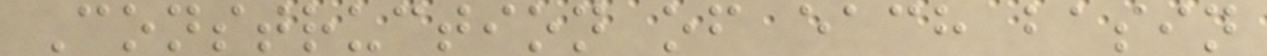Construction of each basin
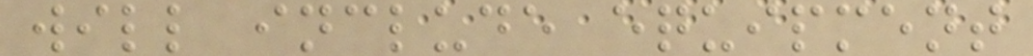will include equipment
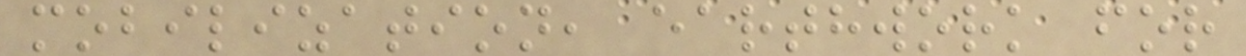mobilization, earthwork for
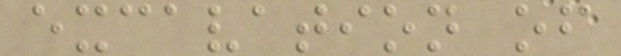excavation of
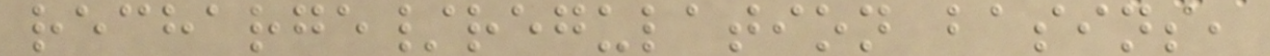recharge/regulation basins,
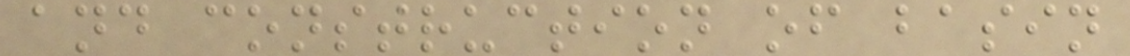and construction of basin
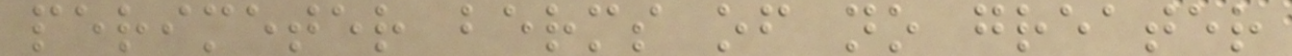perimeter berms of no greater
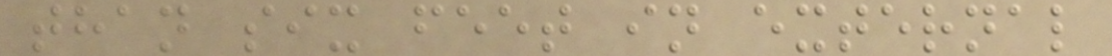than six feet in external
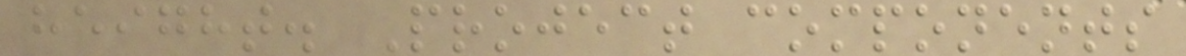height. Project components
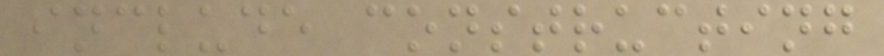include constructing
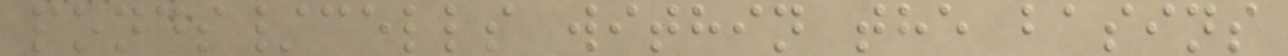ponds/cells within the basins
